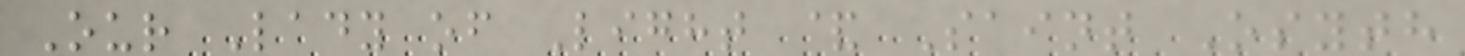Our Lady of Light & Saint Osyth
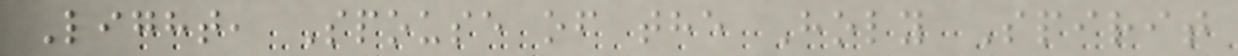Light, Spouse of the Holy Spirit
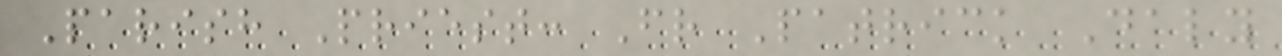Parish Priest: Fr Patrick Daly
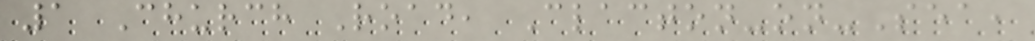1 Church Road, Clacton-on-Sea,
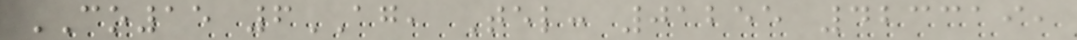CO15 6AG, Tel: 01255 423319,
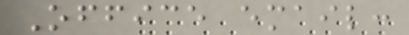Office email:
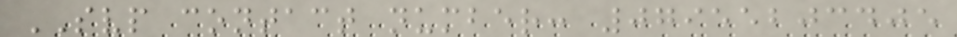SVP contact number: 07955203405
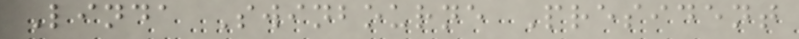Linda Swinbourne President
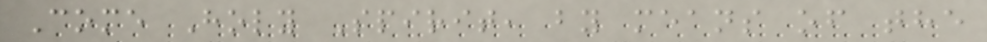Come Holy Spirit, by means of the
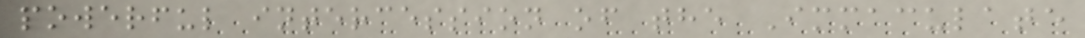powerful intercession of the Immaculate
